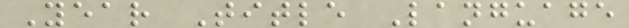Year Title Language
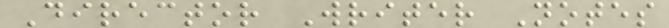Director Writer Notes
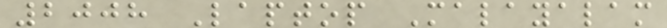2008 Laptop Malayalam
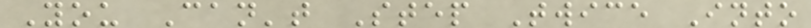You Can't Step Twice Into
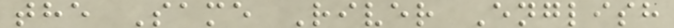the Same River English
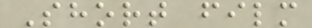Short film
